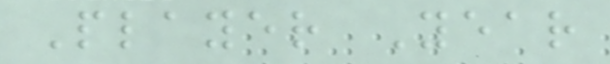Player Year
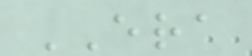ERA
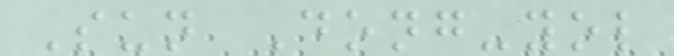Sun Dong-yol
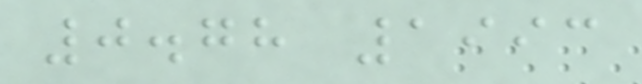0.78 1993
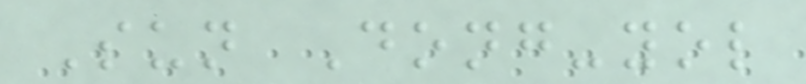Sun Dong-yol
